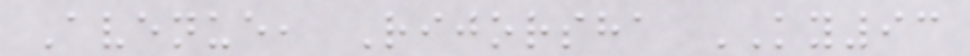Avenue, Rijorsha KY93
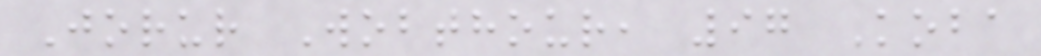Jorur Wobthour, 97 Koba
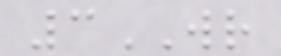3WR
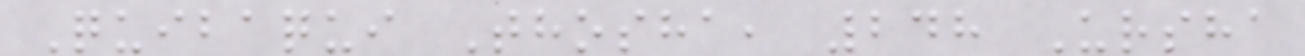Quibaqui Thosha, 248 Ursha
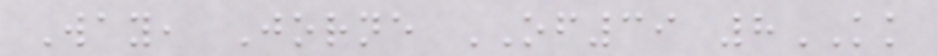Way, Jorne OF39 8KK
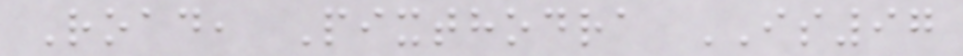Road, Pixthodra IS97
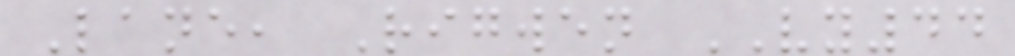Lane, Rigwen VY44
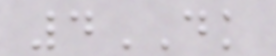4DK
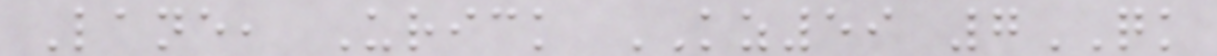Lane, Urick KZ59 7QK
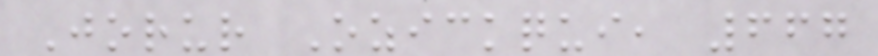Jorur Ozickqui, 667
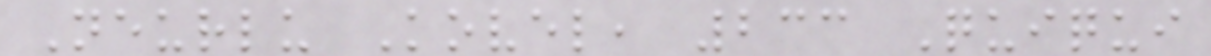Neurlu Kovel, 233 Quiqui
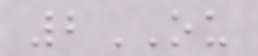2OU
